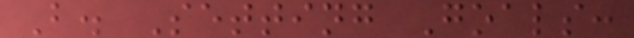B. Setting Goals:
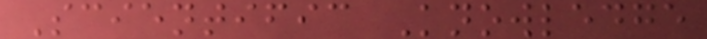Scientific Knowledge
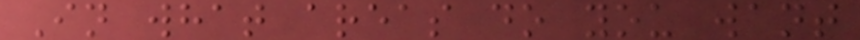In what areas do you want
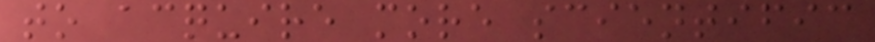to acquire more scientific
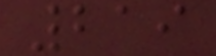219
